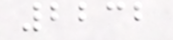2232
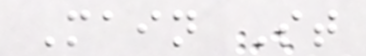Main St
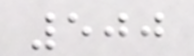500
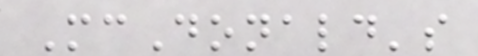McDonald's
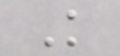K
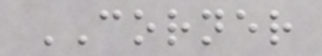CORNER
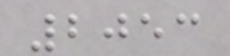2053
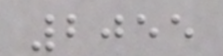2055
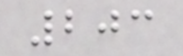203
